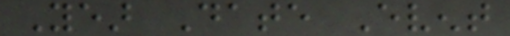Year Date Event
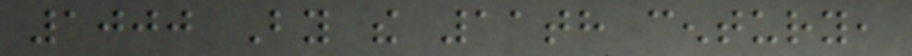1000 By the 11th century,
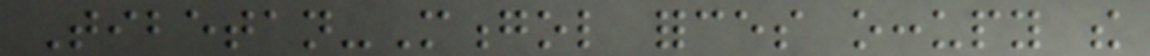Tibetan-Mongol forces occupy the
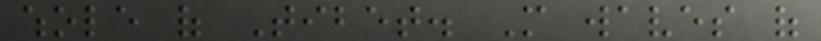whole of Tibet. More waves of
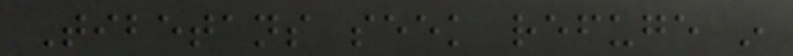Tibetans seek refuge in
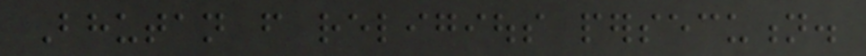Bhutan from religious persecution.
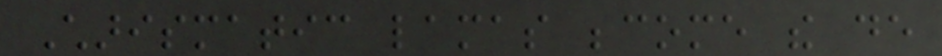Charismatic lamas become the de
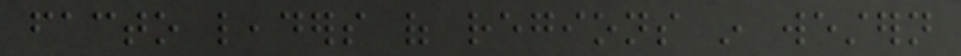facto leaders of regions in western
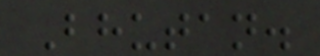Bhutan.
